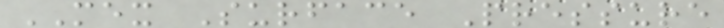MEX Surface Pressure
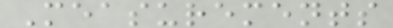Measurements
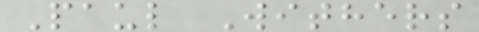Paul Withers
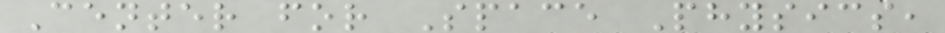Center for Space Physics,
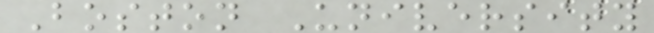Boston University
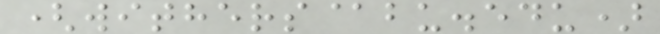(withers@bu.edu)
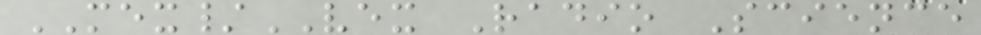MEX/VEX Radio Science
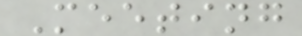Meeting
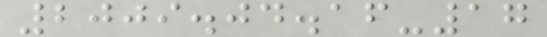2009.04.16-17
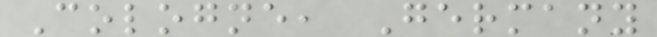Cologne, Germany
